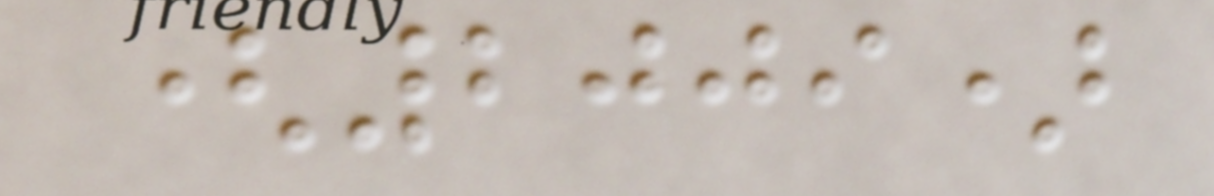(2009)
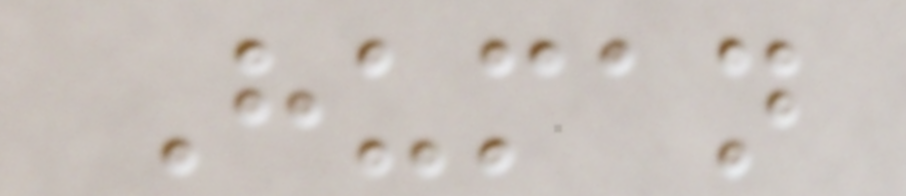Human
